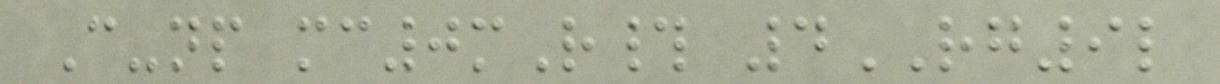C-np mc0mR# 4RG9l
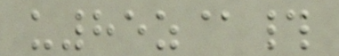u85z@#
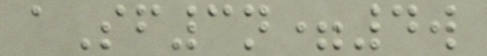aSf3n=4w
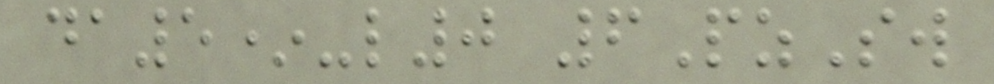da5*-l0 6PzSw
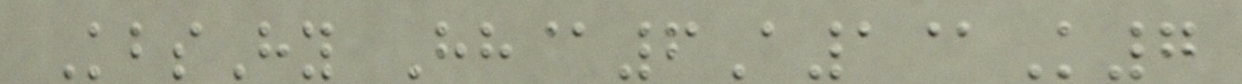KbsHy Hh@6A1@K7
